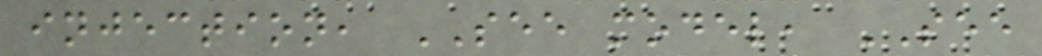injection, SEE model, SEE
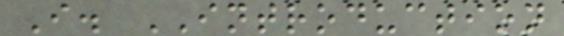I. INTRODUCTION
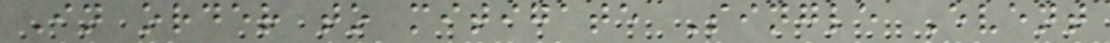In order to mitigate Single Event
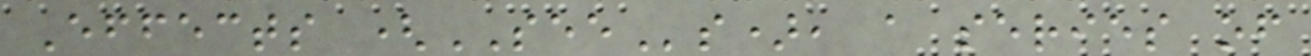Effects (SEEs), a series of
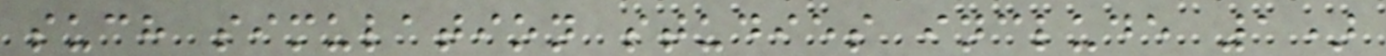such simulation studies include 1)
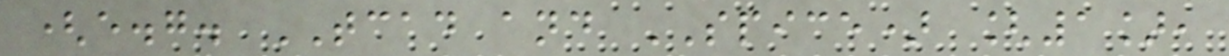(e.g. TCAD and SPICE) [1],
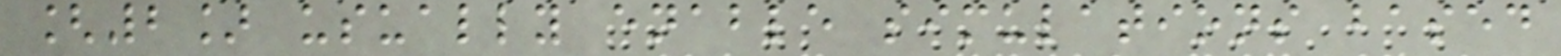[2] usually enable simulations based
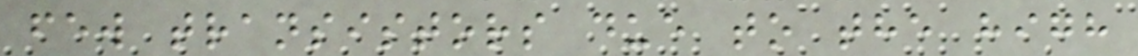few transistors due to the high
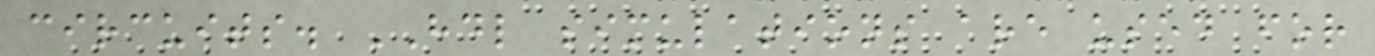circuits. HDL simulations are used for
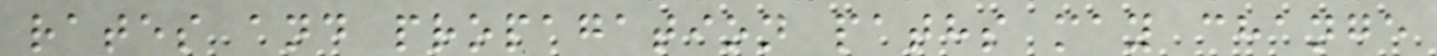rates and propagation paths may change
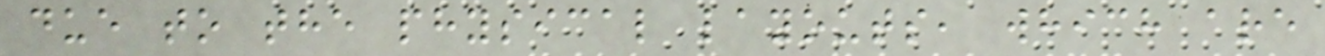due to the physical layouts, which are
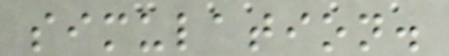simulation.
